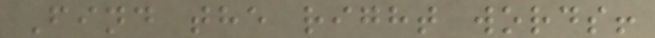Find the right words!
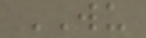WU
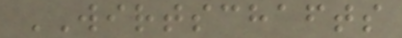WIRTSCHAFTS
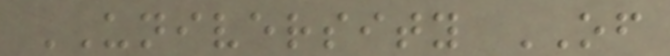UNIVERSITY OF
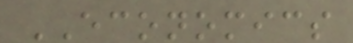ECONOMICS
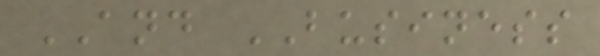AND BUSINESS
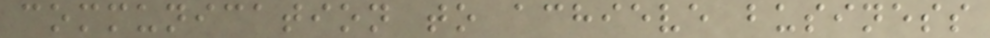communication to achieve business
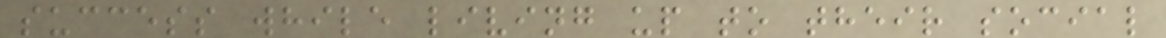success while living up to their social
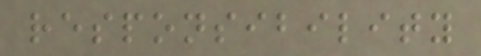responsibility
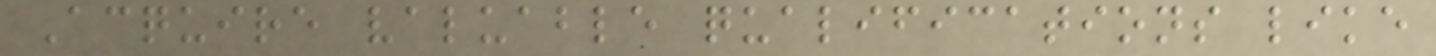Acquire valuable qualifications like
